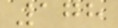178
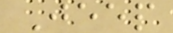Jeep
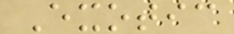Exotic
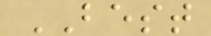BEST
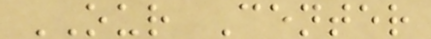OUR Center
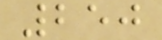250
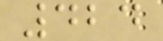424
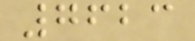7623
